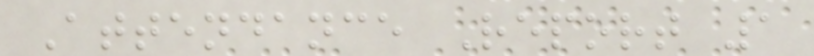Attendance Report 1
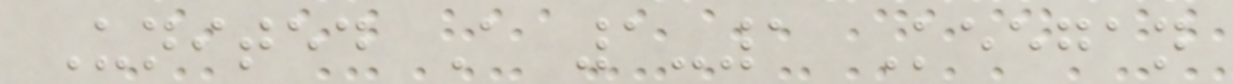United A 1-1 Keegan
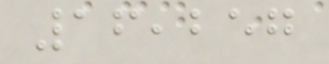16,257
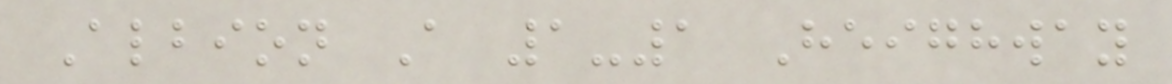Albion A 1-1 Heighway
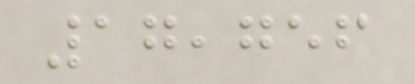17,756
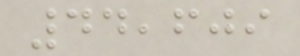44,609
